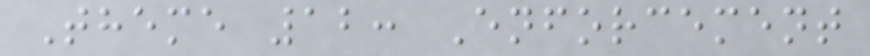Theme 12: Enforcement
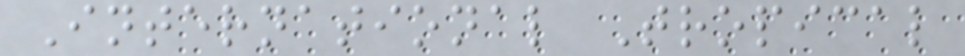International Tropical
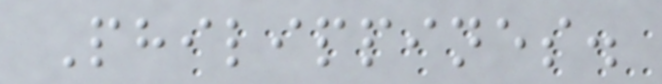Philippines.
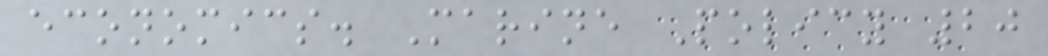economics. Marine Policy 20
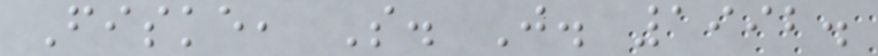Fiske, S. J. 1992.
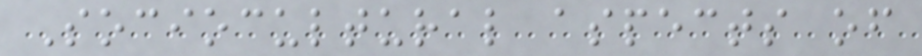Sociocultural aspects of
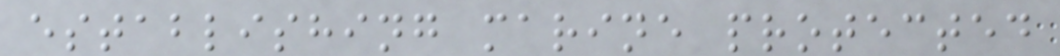establishing marine protected
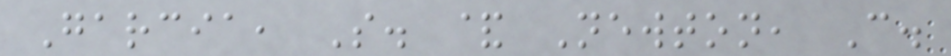Garcia, S. & Newton, C.
